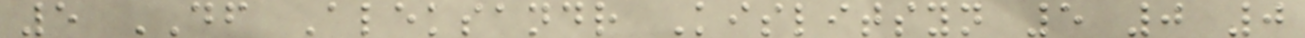5 DF Aleksandr Kislitsyn 5 0 0
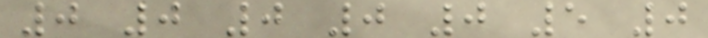0 0 0 0 0 5 0
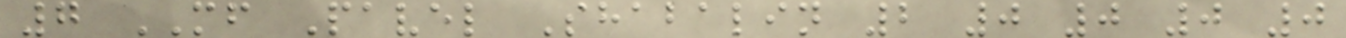7 MF Pavel Shabalin 2 0 0 0 0
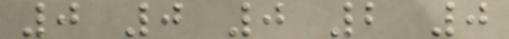0 0 0 2 0
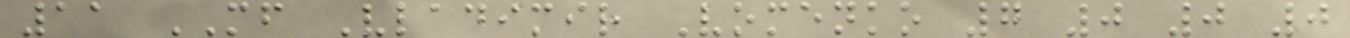11 MF Vladimir Vomenko 7 0 0 0
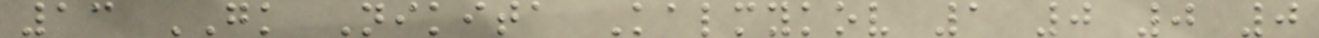13 GK Nikita Kalmykov 1 0 0 0
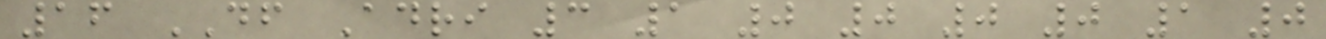16 DF Adri 3 1 0 0 0 0 1 0
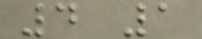4 1
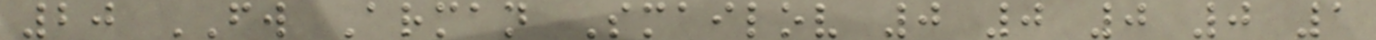20 FW Arman Smailov 0 0 0 0 1
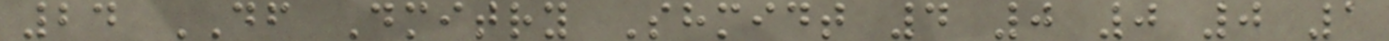24 DF Dmitry Shmidt 4 0 0 0 1
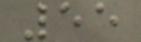55
